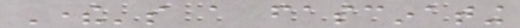There's a fascinating
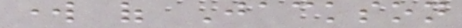work of Jackson
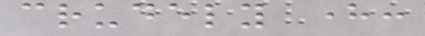crudely here:
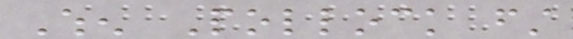When Pollock first
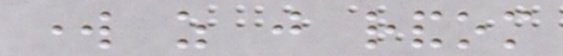work as just random
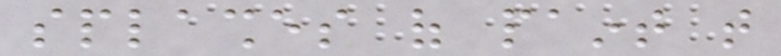splashes of paint that
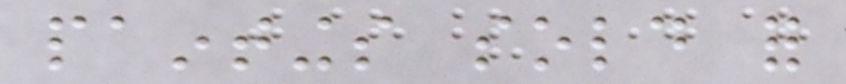paintings sold for
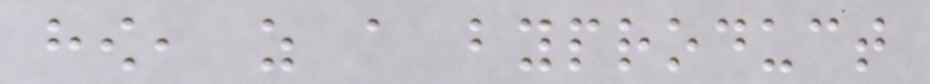how, as a byproduct
